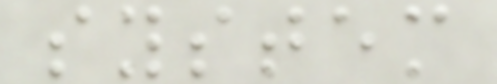system
